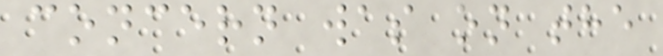concern was on the
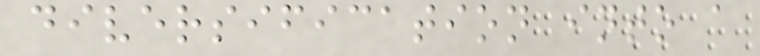diversification into a
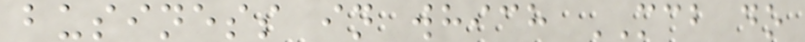business in which MCB do
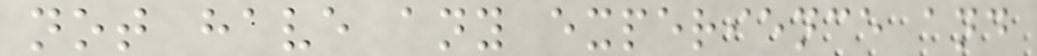not have any experience and
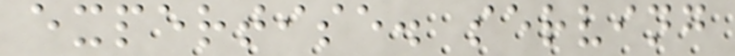expertise. serving
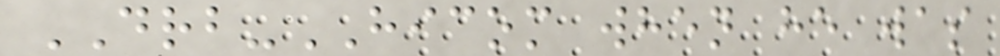DRB-HICOM when he was
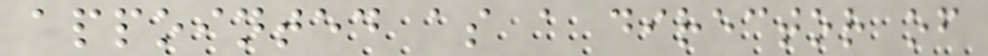appointed as a director of
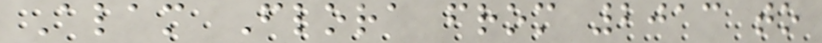Alam Flora from 2013 to
